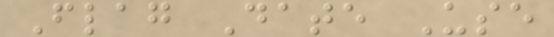Flag Date Use
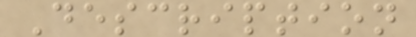Description
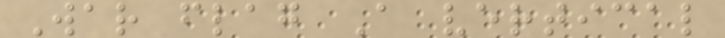War flag A vertical
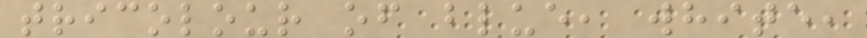tricolour of blue, white,
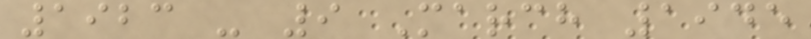1923 - 9 March 1945
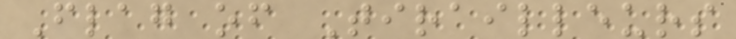Flag of Tirailleurs
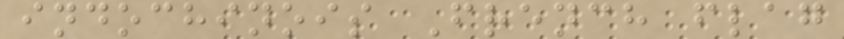indochinois French flag
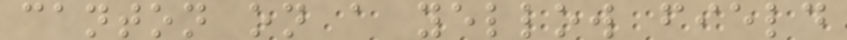canton on a yellow field
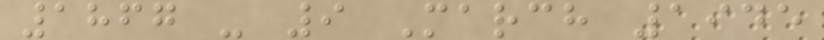1867 - 9 March 1945
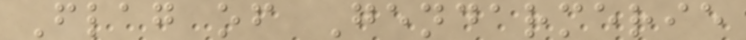Flag of Gendarmerie
